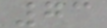73
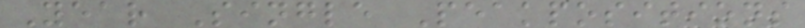Year Single Peakpositions
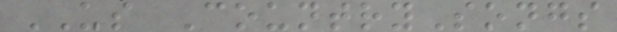US CountrySongs
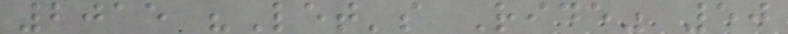2015 "Let's Ride" 50
